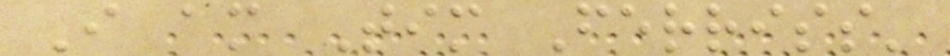I am Tim Ferriss'
